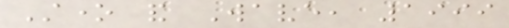Stone and Wave, 1999
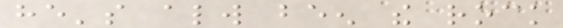he's always been the rock
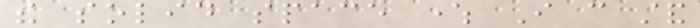the solid space where I can stand
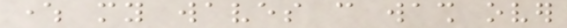where my waves can wash over
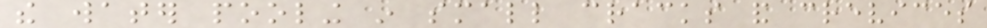the water pooling in small cracks and crevices
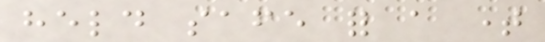held safe for a time
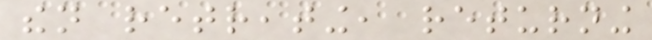then retreating, returning
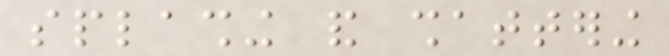splashing and shattering
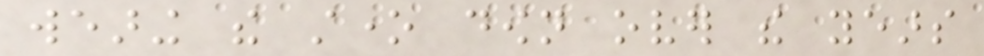wearing the stone down over the years
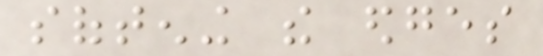softening the edges
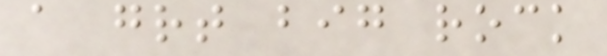a great big rock
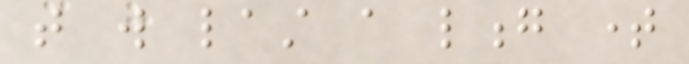that will last a long time
